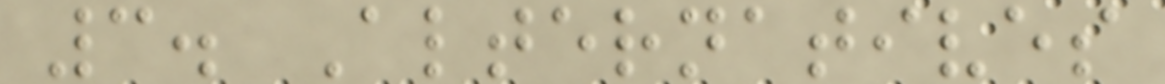3. Alternatives
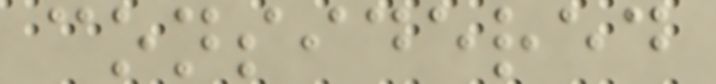considered
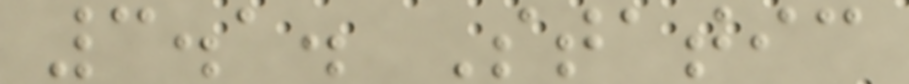3.1. Static
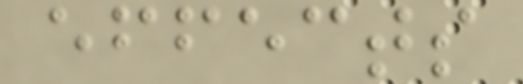effects
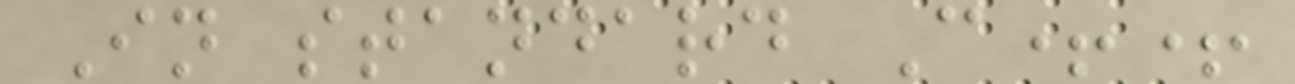In standard C++
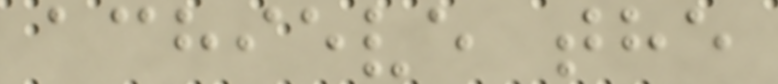achieve the
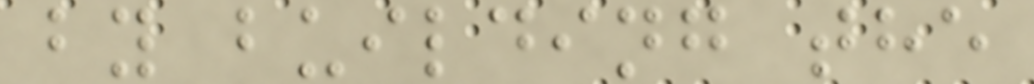by building the
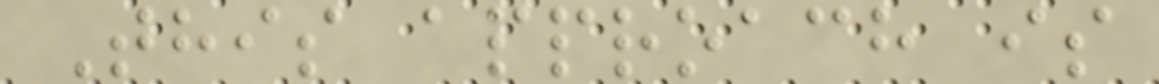This approach is
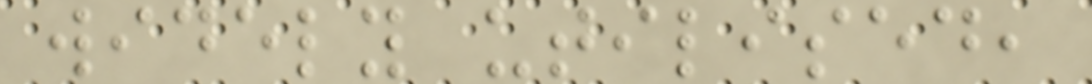widely utilised,
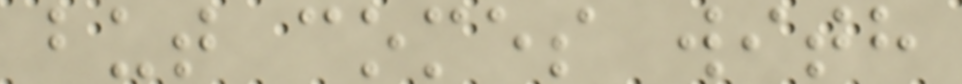but comes with
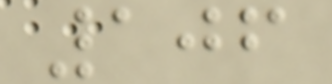106
